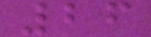26
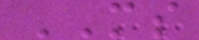MS
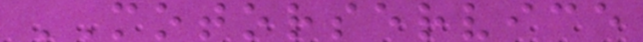MOTORSERVICE
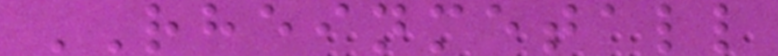RHEINMETALL
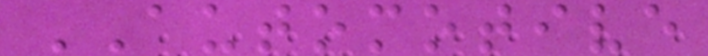AUTOMOTIVE
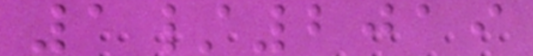1/2019
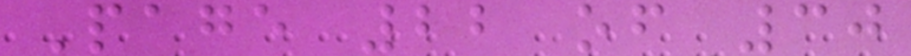Page 22 of 30
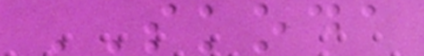SKODA
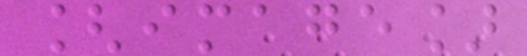[image]
